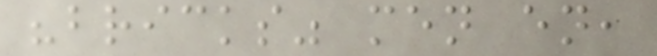"bricks" men en,
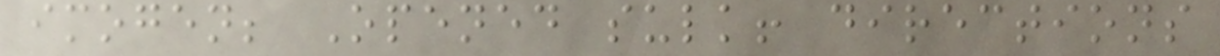imogen; Opened sulk! directions
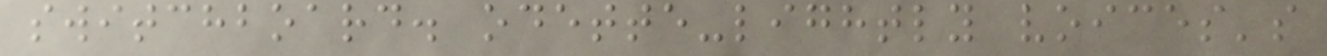switchboard. odette-lightly voices's
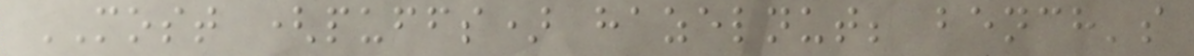MOST (puffs) hazelnut; bench's
